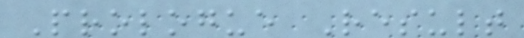Prologue Result
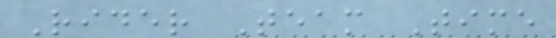Rider Team Time
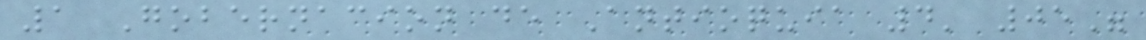1 Gobernacion de Antioquia 4' 05"
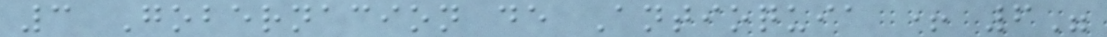3 Gobernacion de Antioquia + 6"
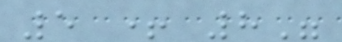5 + 8"
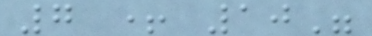7 + 10"
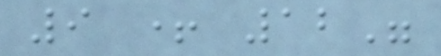9 + 12"
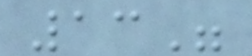13"
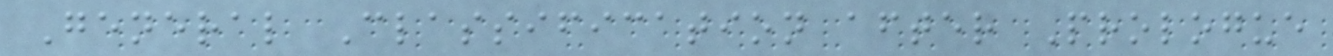General Classification after Prologue
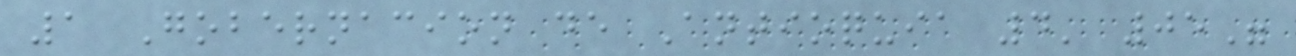1 Gobernacion de Antioquia 4' 05"
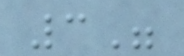3"
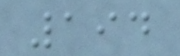194
